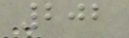202
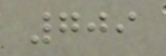709
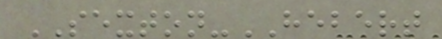SEXTON-HEBERT
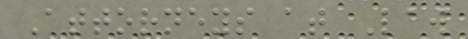Attorneys at Law
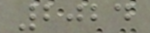2024
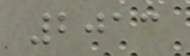2013
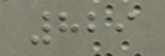829
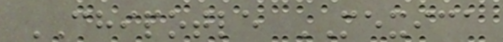CHIPOTLE MEXICA
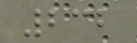232
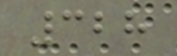328
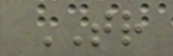TR
